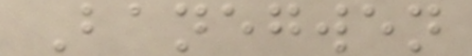Banegwen
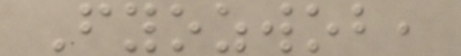Fyozwob,
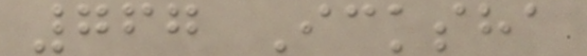767 Icksha
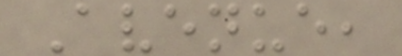Avenue,
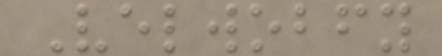Velwobfy
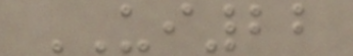UI22
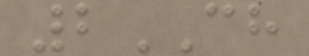2CH
